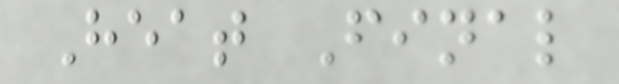Heat Final
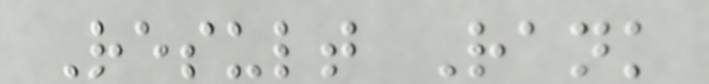Result Rank
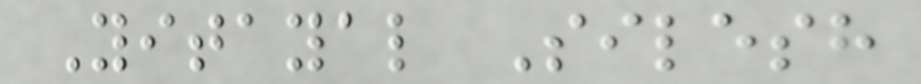Yitayal Silesh
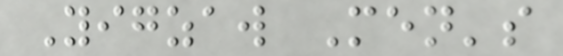Yigzaw Men's
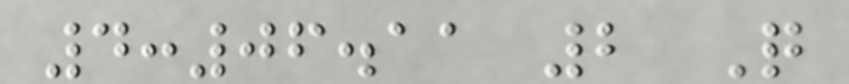4:06.11 2 Q
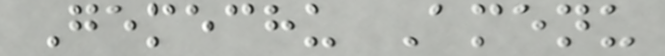Gemechu Amenu
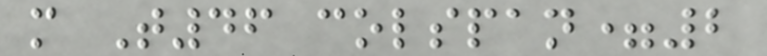m T46 colspan=2
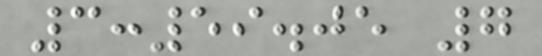3:59.05 7
